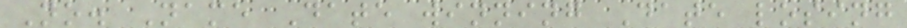No. Name Date winning Date losing
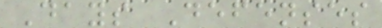Days Defenses
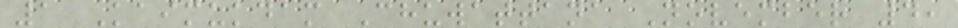1 Kaimukdam Chuwattana November 4,
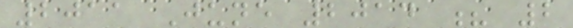2011 June 2014 ? 2
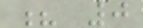? 0
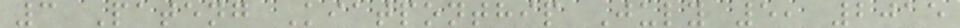3 Pateng Kiatponthip July 5, 2015
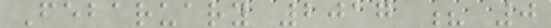Febaruary 2017 ? 0
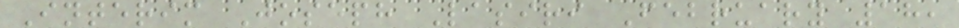Interim Joseph Lasiri February 18,
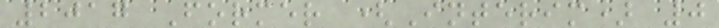2017 Former (Interim) 0
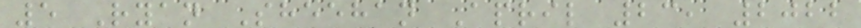5 Ryan Sheehan April 23, 2022
